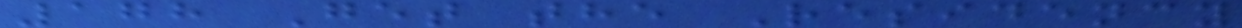178 Get the Residency
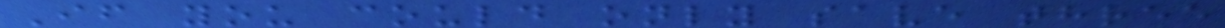If you could only save three
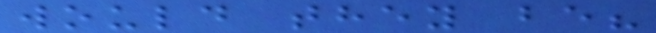would they be?
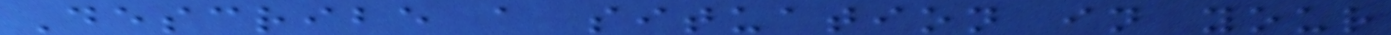Describe a situation in your
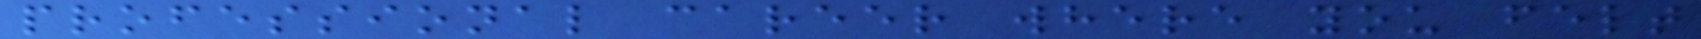professional career where you felt
